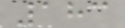183
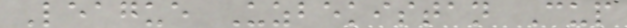League Uzbekistan Cup
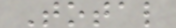Total
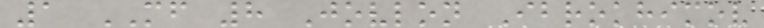1 MF 8 Jovlon Ibrokhimov
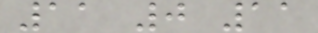11 0 11
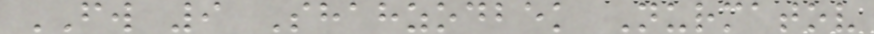FW 9 Shahzodbek Nurmatov
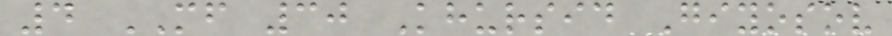4 MF 30 Khursid Giyosov
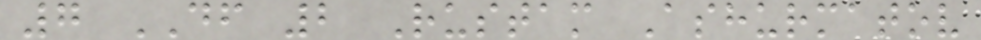7 DF 2 Rustam Ashurmatov
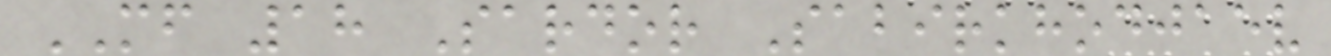MF 18 Sardor Sabirkhodjaev
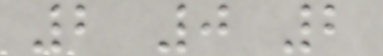2 0 2
